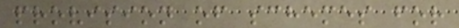provision of schemes for
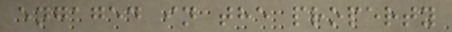engaged in the property
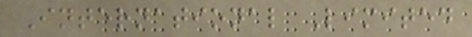International Limited
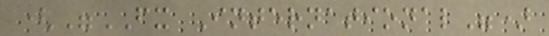("FX International")
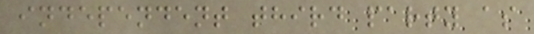independent third party as
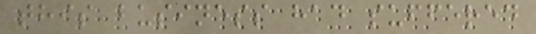this business had suffered
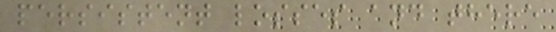persistent losses and there
